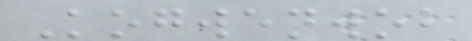Kogwenwob
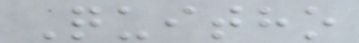Quitho
